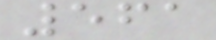561
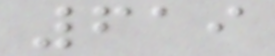619
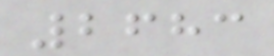2683
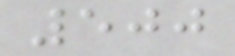500
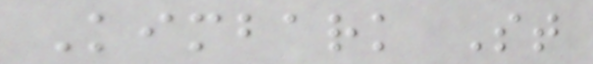Kimbark St
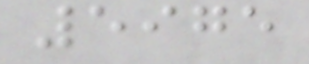5975
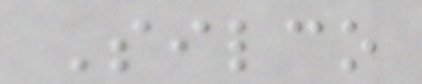Silco
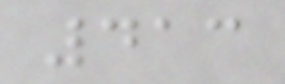413
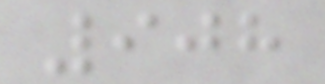908
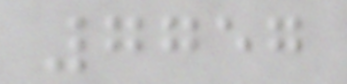7757
